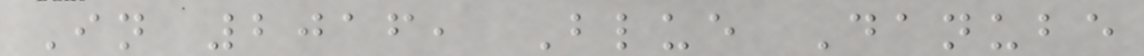In 2016, Blue Danube
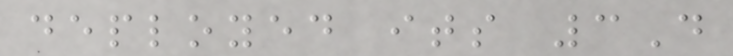deployed its 3D
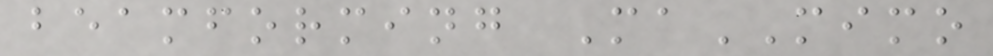beamforming MaMIMO
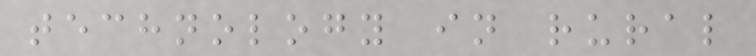technology in rural
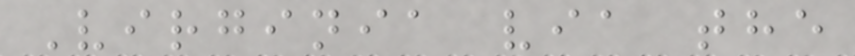Virginia via the
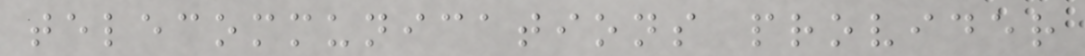telecommunications provider
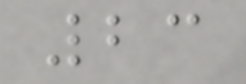23
